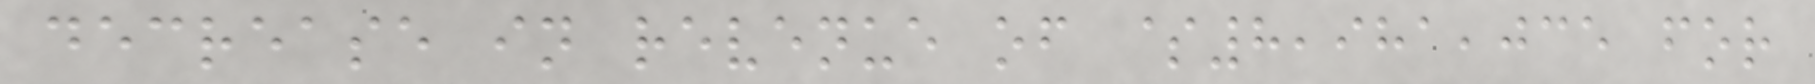decrease in revenue of $8,981,035 for
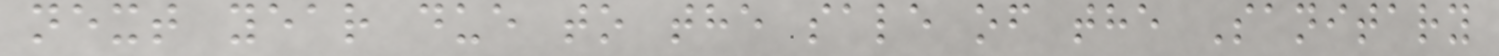next year due to the sale of the Sanitary
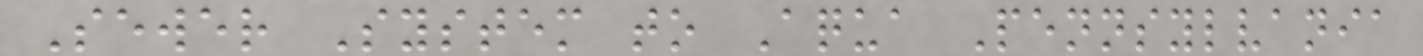Sewer System to Aqua Pennsylvania
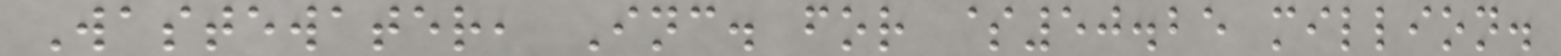Wastewater, Inc. for $50.25 million.
